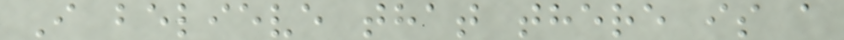I believe that there is a
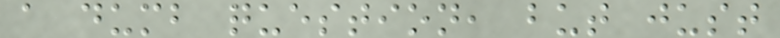a dumb question, but just
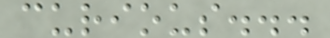curious...
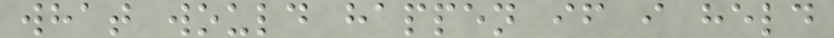what would happen if i held
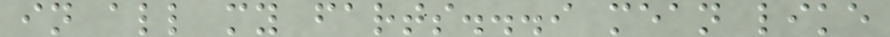in all my farts...i mean like
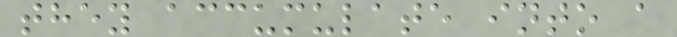they accumulate into a
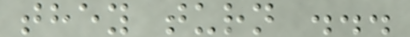they turn ...
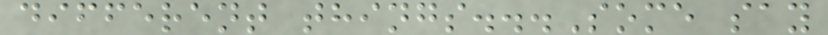different things...Some say
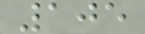105
